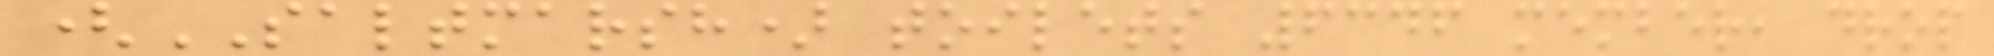(SALTMARSH) toilets 6346 member, drop
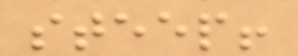steep!
